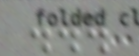...
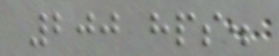200 hps.
